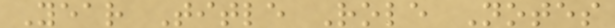Year Title Role Notes
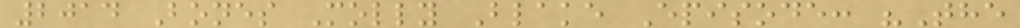2014 Bones Molly Blake Episode: "The
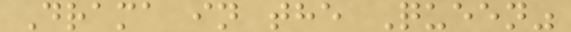Drama in the Queen"
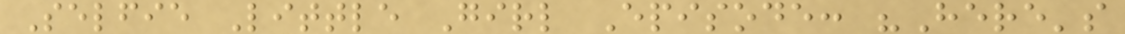Selfie Little Girl Episode: "Here's
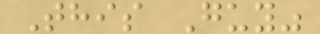This Guy"
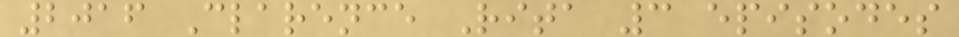2016 Clarence Rita 3 episodes
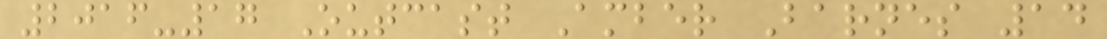2016-17 Outcast Amber Barnes 14
